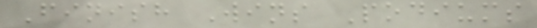Finish Wins Podiums
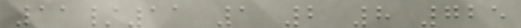11/11 1 2 8 725
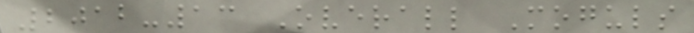2012-13 Overall Moguls
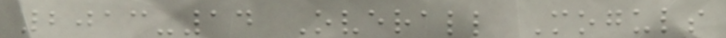2013-14 Overall Moguls
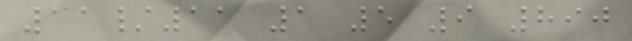11/11 1 5 9 890
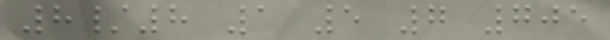8/8 1 5 7 705
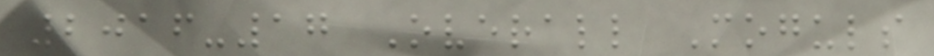2016-17 Overall Moguls
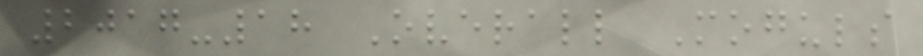2017-18 Overall Moguls
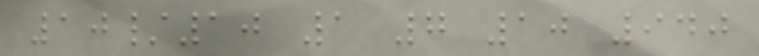10/10 1 7 10 940
